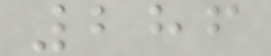286
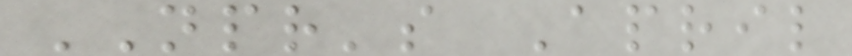NPR's April
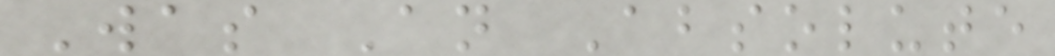Was An Absolute
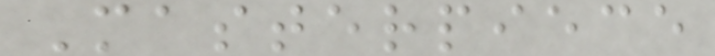Masterpiece
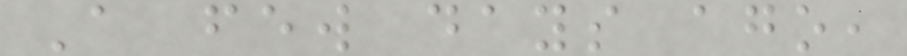A few days ago,
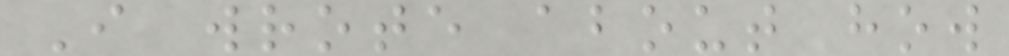I wrote about how
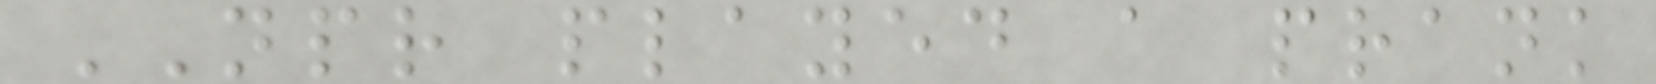NPR played a prank
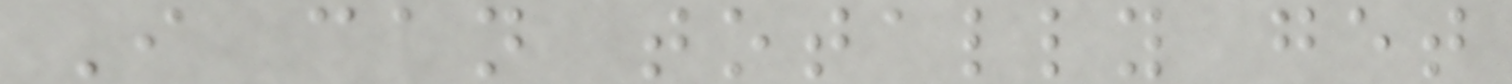I can totally get
